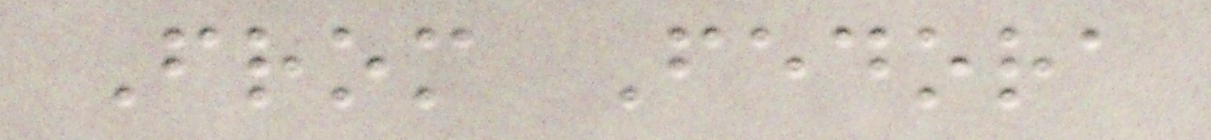From Fedora
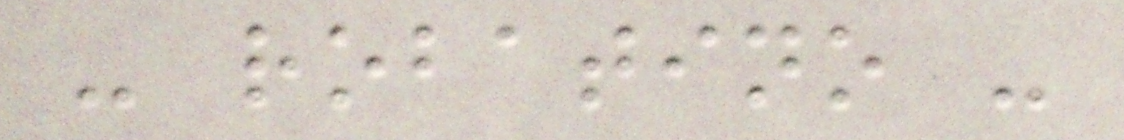- robatino -
